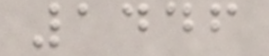1446
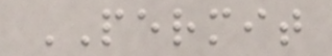PERMIT
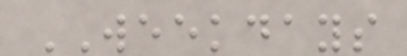WEEKDAYS
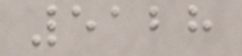5128
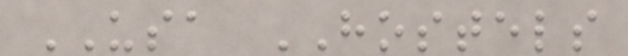USA HOSTELS
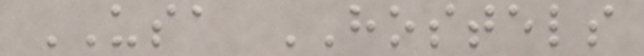USA HOSTELS
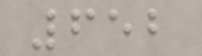652
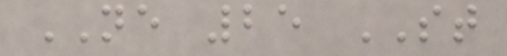NE 25 ST
